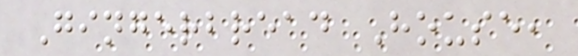Gingerbread House,
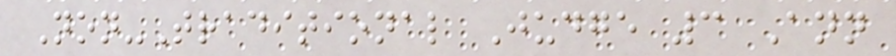Non-Traditional Judge 3 Ann
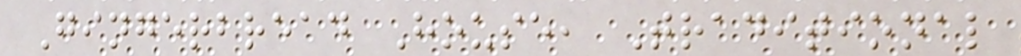Gingerbread House, Traditional
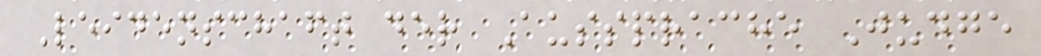Leidenschaft der Aussprache Judge
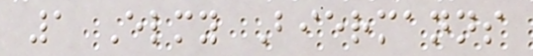1 Elmy Biermanns
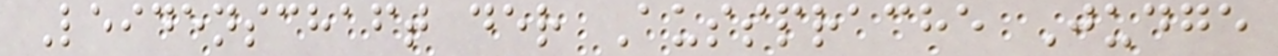Leidenschaft der Aussprache Judge
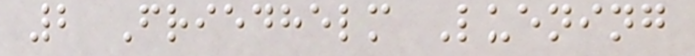2 Friedhelm Luening
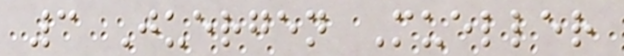3 Juergen Mueller
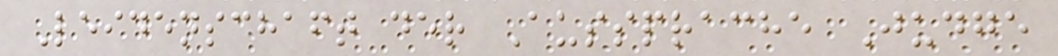Leidenschaft der Aussprache Judge
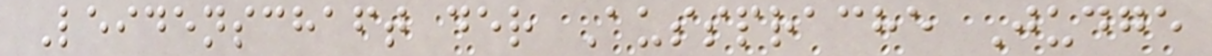Leidenschaft der Aussprache Judge
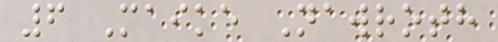6 Maike Nawroth
